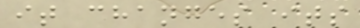it changes its
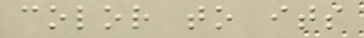color to its
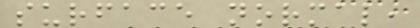surface normal,
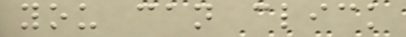you can click
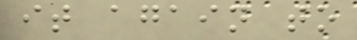it again to
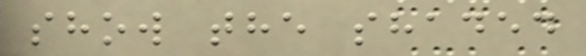show the shaded
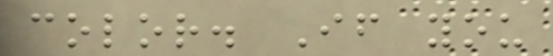color. If you
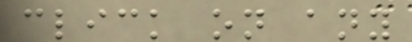click on any
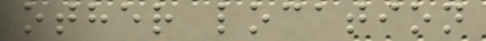other location
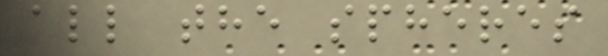all the spheres
